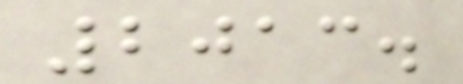2013.
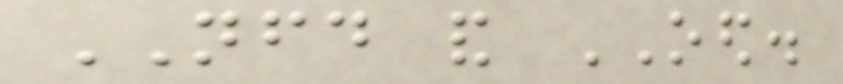NFD and OED.
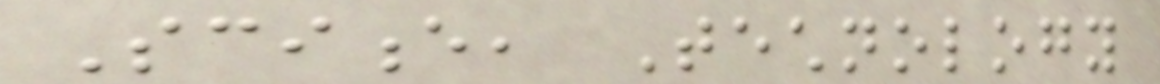Science, Technology
